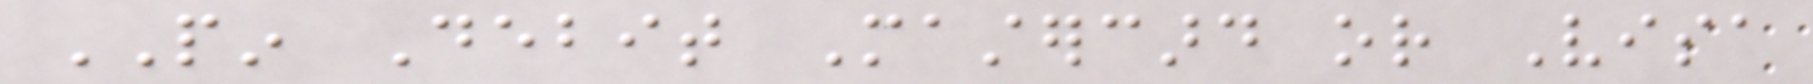PIN Debit Mastercard or Visa
